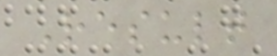Result
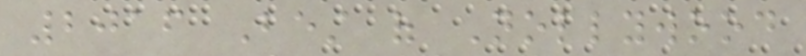2016 Best of Nollywood
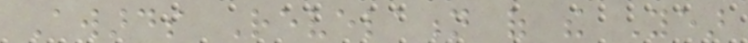Awards Revelation of the Year
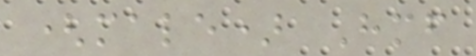(male) Himself
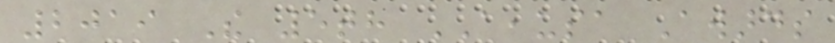2019 The 5th AEAUSA Awards
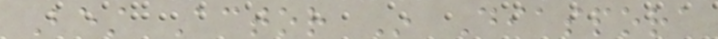Best Actor In Diaspora
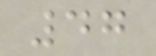47
